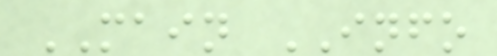MAIN INFO
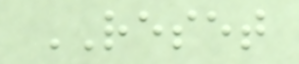RESET
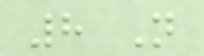8 N
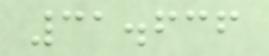31.636
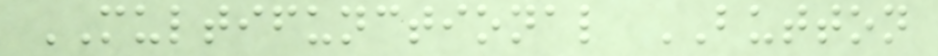MULTIFUNCTIONAL BUTTON
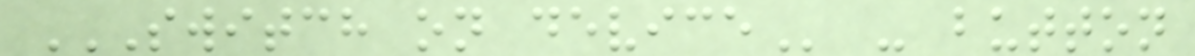SWITCH ON DEVICE - button
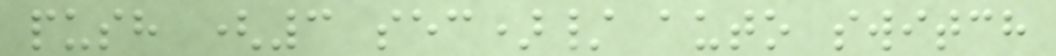push (3 sec)/ auto switch
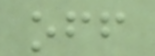off
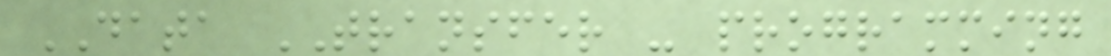DATA TRANSFER - programming
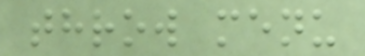throw menu
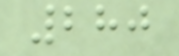280
